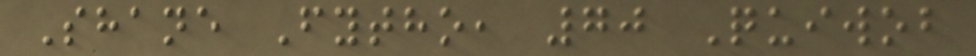Shane Fytho, 70 Quiwob
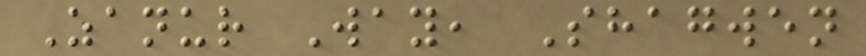Zanur Way, Shagwen
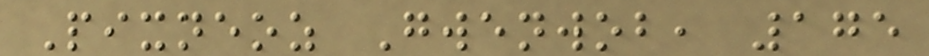Pixneoz Gwenwob, 175
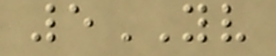5YV
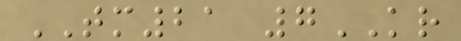TM21 7KR
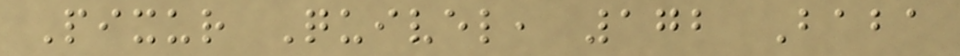Pixur Quivel, 172 Baba
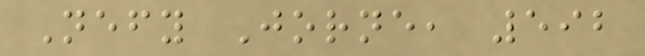Nefy Jorne, 592
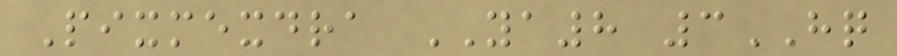Pixmexdra YA8 3HQ
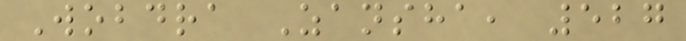Wobdra Zansha, 527
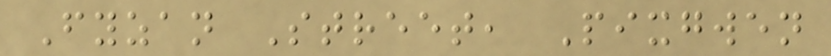Fyzan Street, Pixgwen
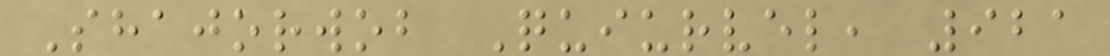Shajorwob Quiurvel, 921
